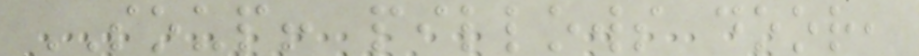SOUP! pillows door,
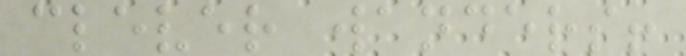clever wanders!
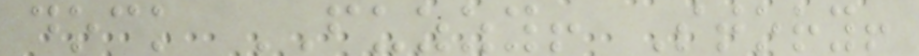dock FUZZY! Story!
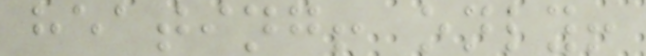heating! only!
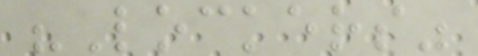"Lockers"
